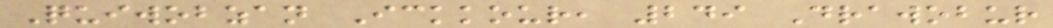Quiwobzan Ickkour, 249 Drawobur
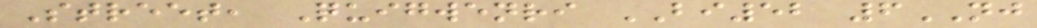Street, Quigwenri BI52 6NJ
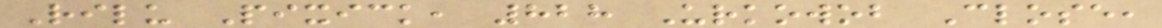Rilu Pixick, 828 Urkowob Close,
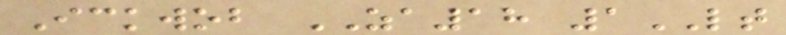Ickwob ZA18 1LT
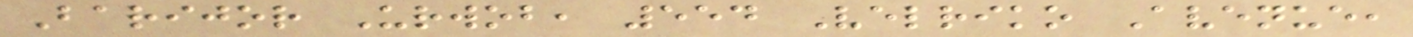Barijor Urwob, 554 Velriko Avenue,
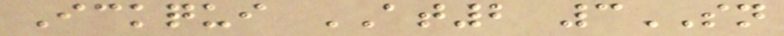Ickqui AT2 3SN
